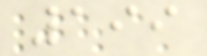199
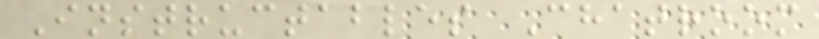Instructables Chatroom
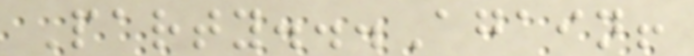Party...Again!
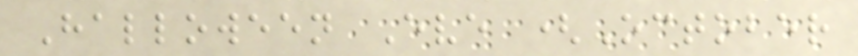Halloween Eve (October
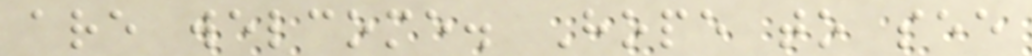are welcome. Hope to see
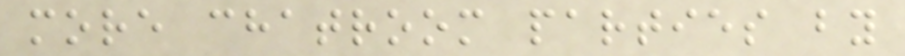more chatroom parties by
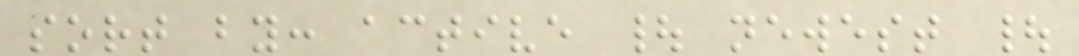sort by: active | newest |
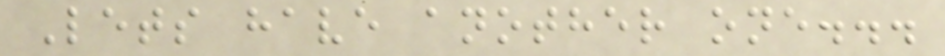Lets have another one...
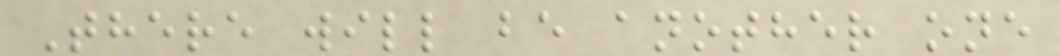There will be another one
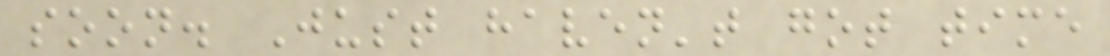soon. Just haven't got time
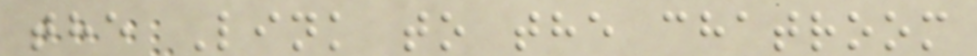the Link to the chatroom
